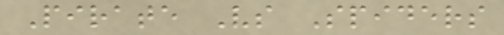Pirate Vs Spiders
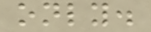only.
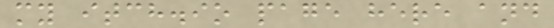my itch.io page here and
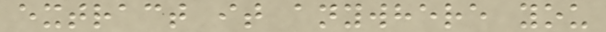extract it anywhere you
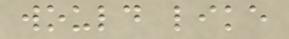would like
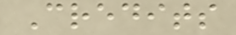Credits
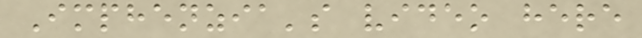Imphenzia's video here
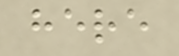here
